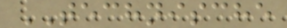TECHNISCHE
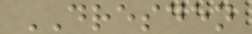DRESDEN
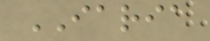IARIA
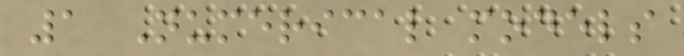1 Numerical models
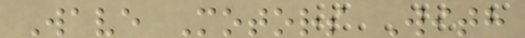Wave Motors With
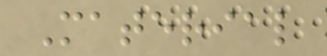Material
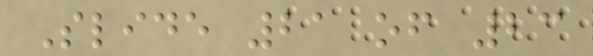Slide 21 of 23
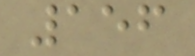156
